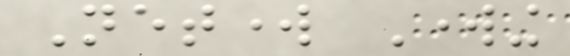Network Working
